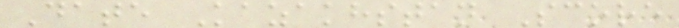Date Kazakhstan Score
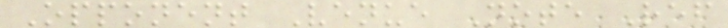Opponent Venue Note Ref
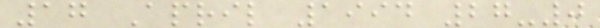17 April 1994 27-0
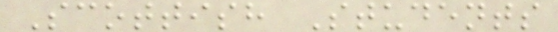Scottish Students
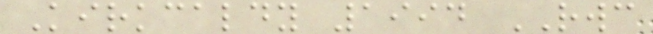Kirkcaldy 1994 RWC
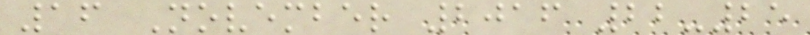16 November 2016 22-25
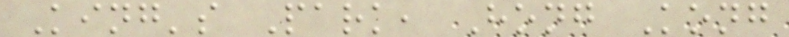King's Park, Hong Kong
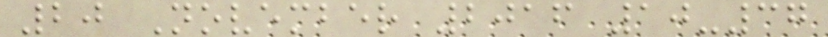20 November 2016 10-37
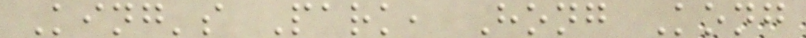King's Park, Hong Kong
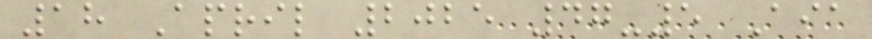18 April 2025 47-5 Aia
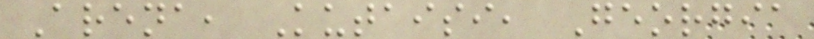Arena, Kutaisi, Georgia
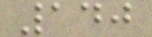140
